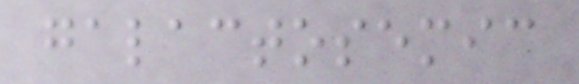galactosemic
